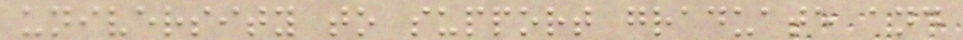university to support graduate and
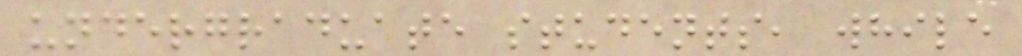undergraduate students, while
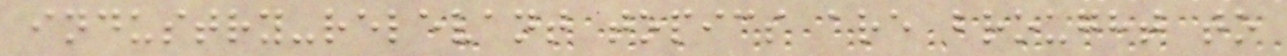industry-relevant topics are brought to
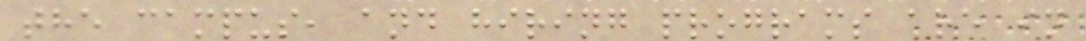the campus, and hiring programs are in
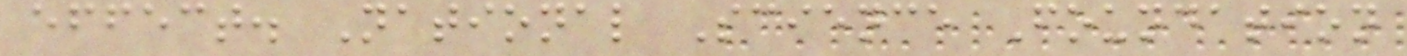effect. National Science Foundation
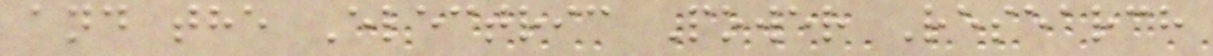and the Electric Power Research
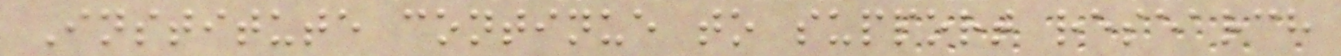Institute continue to support research
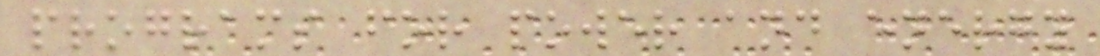programs for power and energy
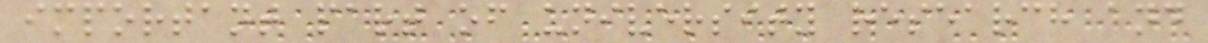important part of university research and
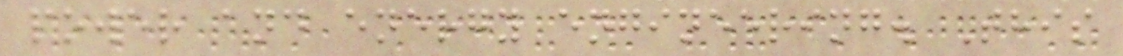power and energy engineering. This
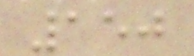150
